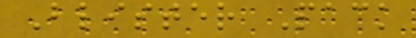Blister Pack
